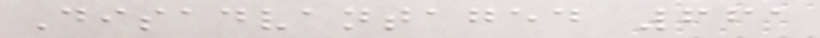Disadvantaged 661
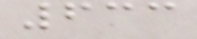633
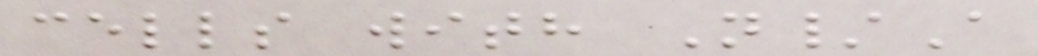cells with N/A
